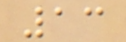13
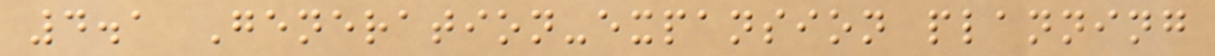4.1 Generation-expansion planning
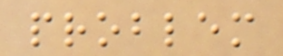problem
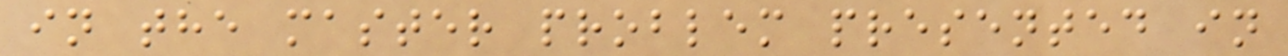in the master problem presented in
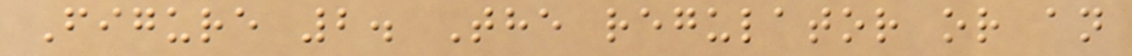Figure 2. The regulator or an
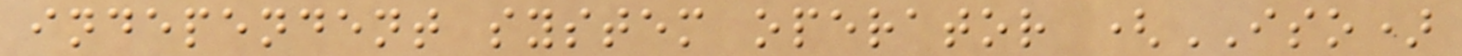independent system operator (ISO)
